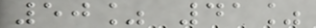50% 41%
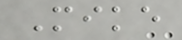Mike
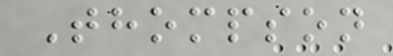Thompson
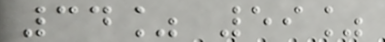34% 59%
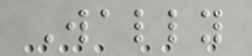Wally
